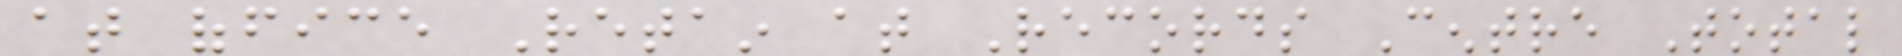at office Retain at Records Centre Total
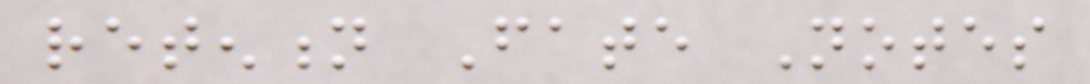retention Fate Notes
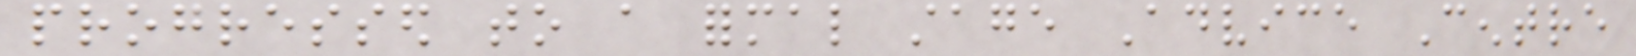progressed to a formal stage Advice Centre
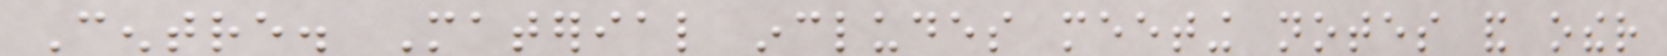Centre. Material includes meeting notes and other
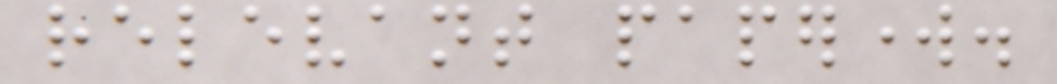relevant paperwork.
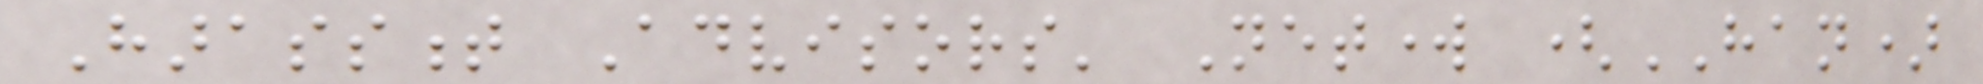Harassment Advisors' Network (HAN)
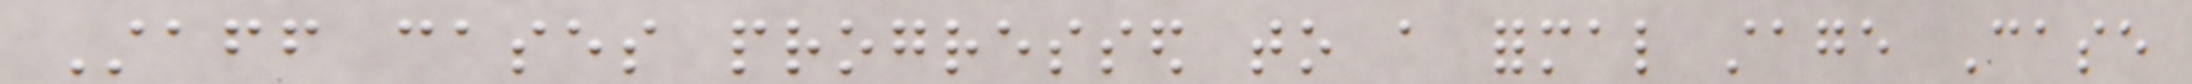Staff cases progressed to a formal stage Case
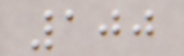100
